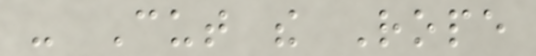- Cut the Rope
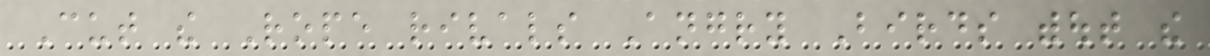Cut the Rope rivals Angry Birds without the
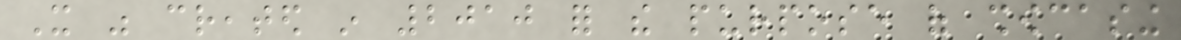It was created in 2010 for the purpose of showcasing
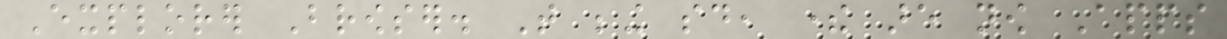Explorer Browser. That being said, there are now Apps
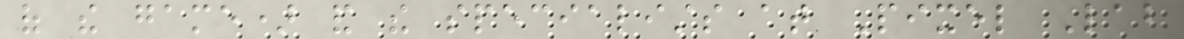of the game) and the specialists at Pixel Lab
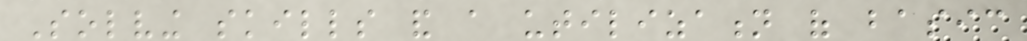Solving skills and a utilization of basic
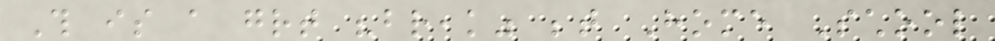This is a great "break" between Home School
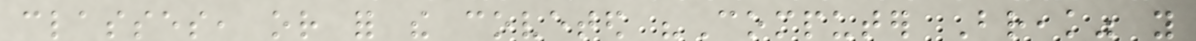classes, or for the coveted "Computer Break" you
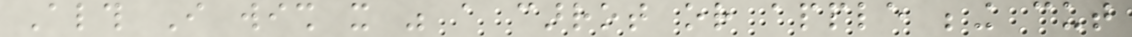Although I wish it was a carrot or apple being cut
